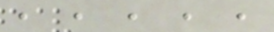, , , , ,
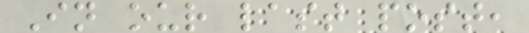In our last post,
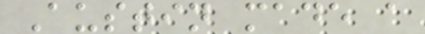Austin made a
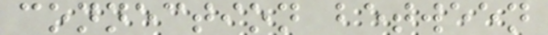connection between
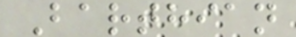Barthian
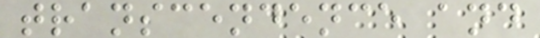transcendence and
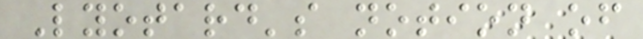Lyotard's notion of
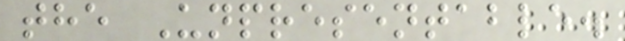the Unpresentable.
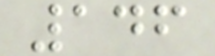146
